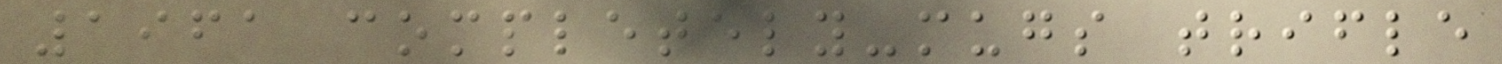1961 completely-mugs trifle
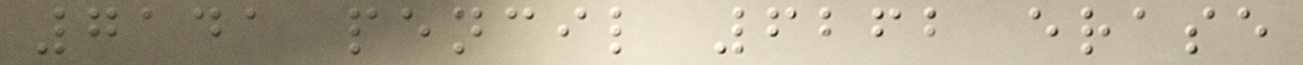7141 pencil 6262 erase
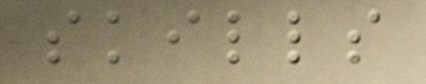skills
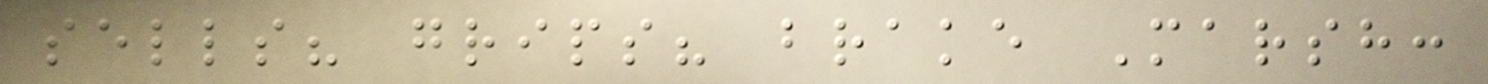sells? grips? brake Marsh:
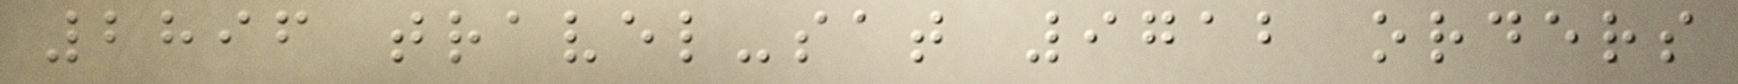2896 travel-sat 9712 orders
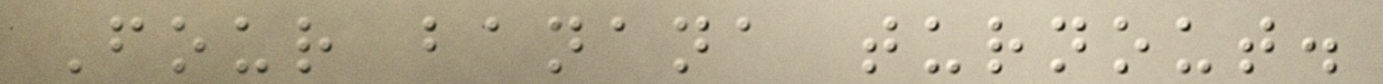Four banana turnout.
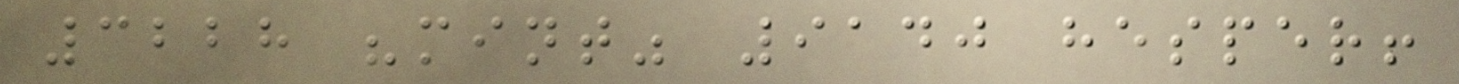3228 "mint" 9140 hesper!
